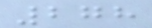278
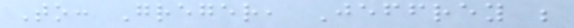To: Greger, Jeffrey ;
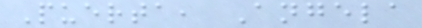Puerta, Angela
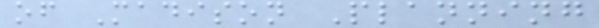of Madison Planning
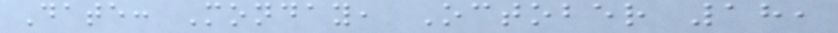Date: Monday, October 18,
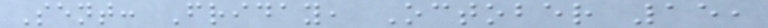Sent: Friday, October 15,
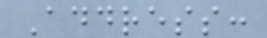Address:
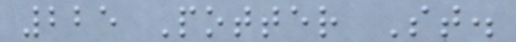225 Potter St.
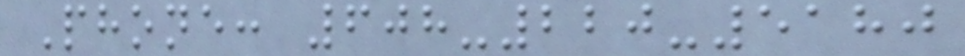Phone: 608-220-5180
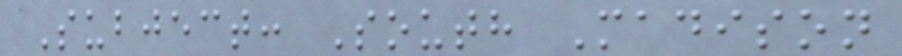Subject: South Madison
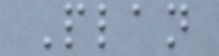Plan
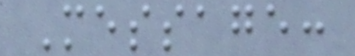Message:
